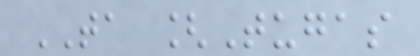TA [Tugas
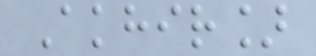Akhir]
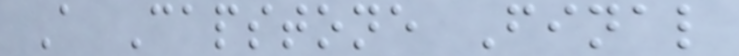A Capstone Final
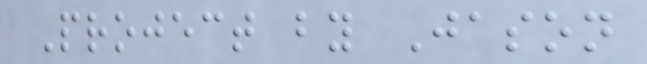Project by Jason
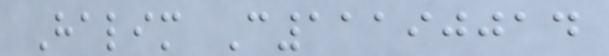Halim C11190014
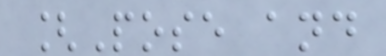[Pose and
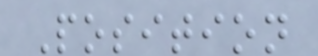Position
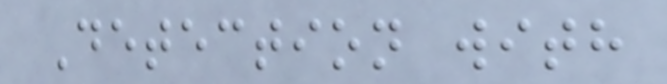Detection with
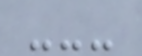---
